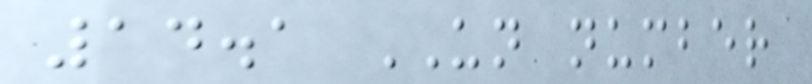14.1 UN number
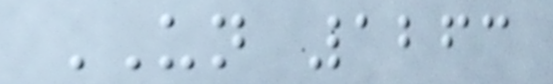UN 1263
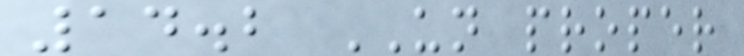14.2 UN proper
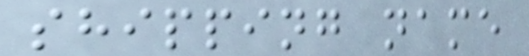shipping name
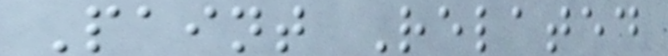Paint Related
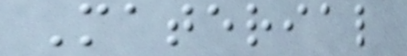Material
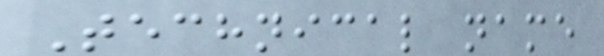Technical name
